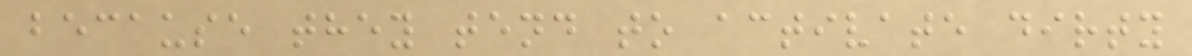because they tend to activate dirty
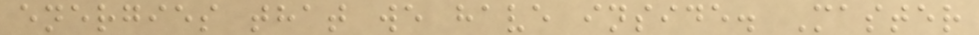energies that we have inside. Master
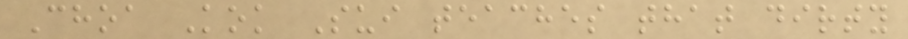Choa Kok Sui teaches that dirty
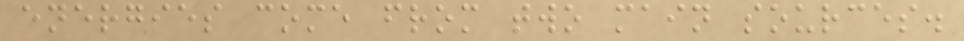energies come from two main sources.
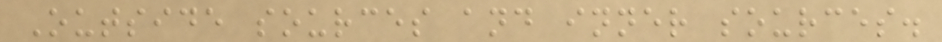Outside sources and inner sources.
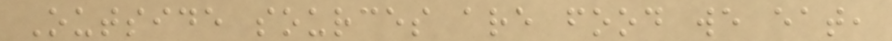Outside sources are food we eat,
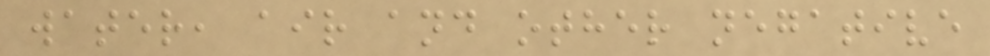water, air and other negative
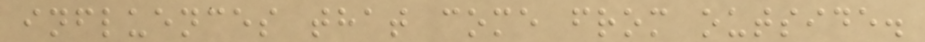influences that come from outside.
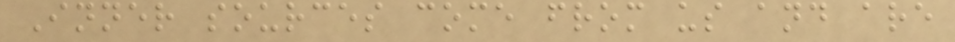Inner sources come from us and are
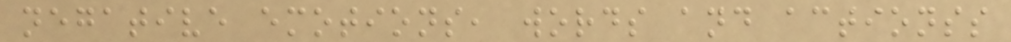negative emotions, words and actionss
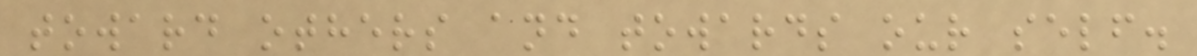toward others and towards our self.
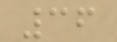36
